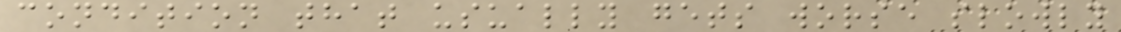condition that usually gets worse slowly
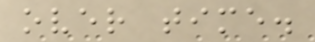over time.
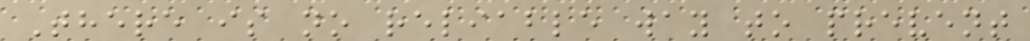There is no reliable way to prevent
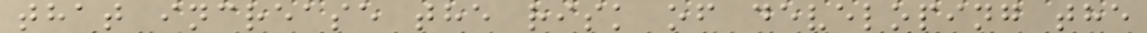that increase the risk of developing the
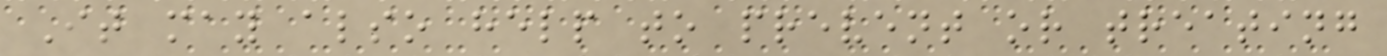It may also help to prevent or treating
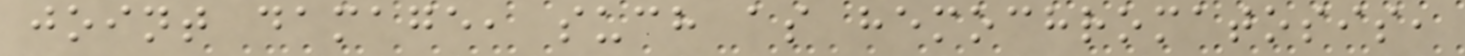joint damage, such as hemochromatosis,
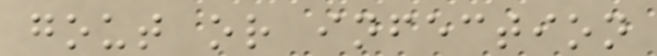gout or infection
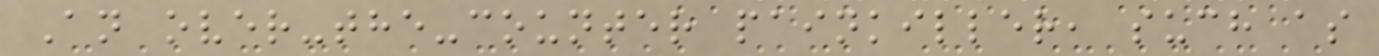An over-the-counter painkiller, such as
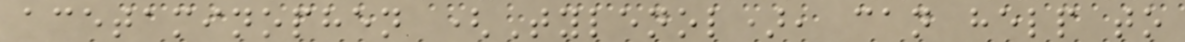acetaminophen (Tylenol), can help to
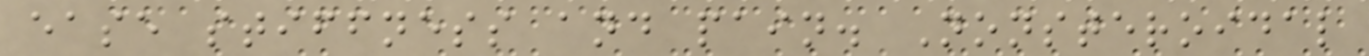ease stiffness and pain. Nonsteroidal
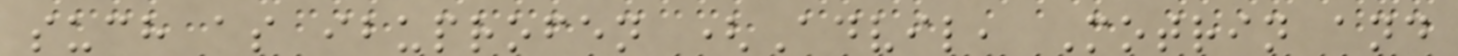such as ibuprofen (Advil, Motrin and
